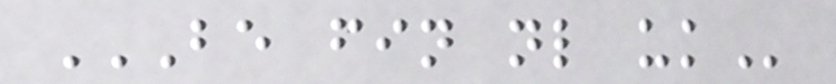BE FIN NL UK
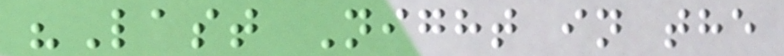"Last Night in the
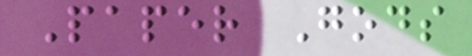Paper Gods
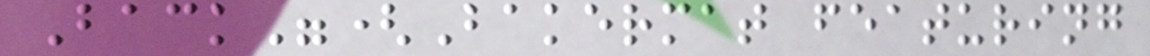Back"(Bakermat featuring
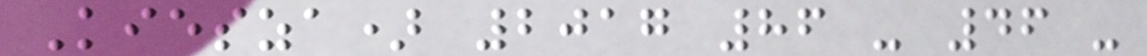Kiesza) 2017 86 - 46 -
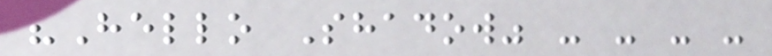"Hello Shadow" - - - -
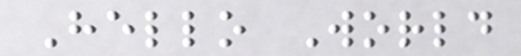Hello World
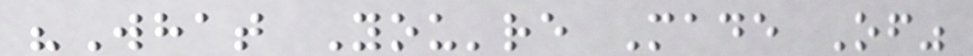"What You're Made Of"
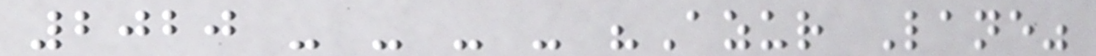2020 - - - - "Azur Lane"
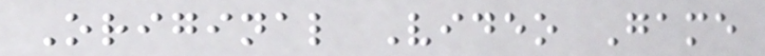Original Video Game
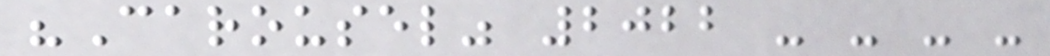"Carousel" 2022 - - - -
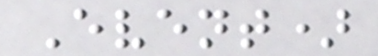Event)
